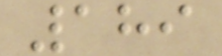189
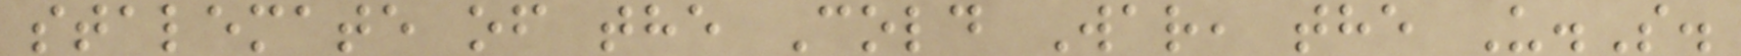stalemate of the Cold War, the U.S.
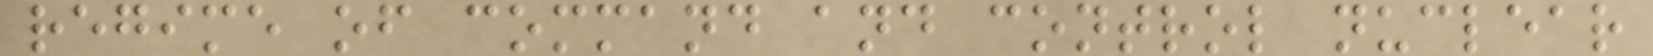regime of command and control nuclear
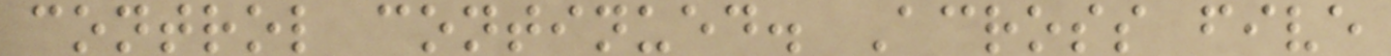control continued. Across five
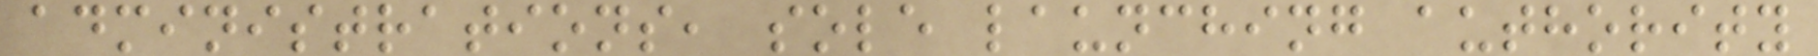administrations, sole launching authority
